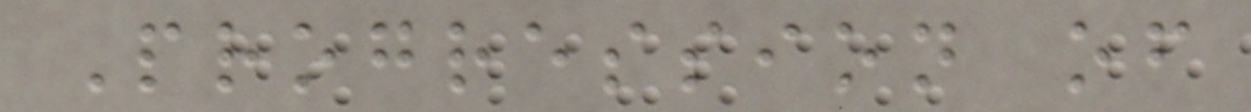Progression of
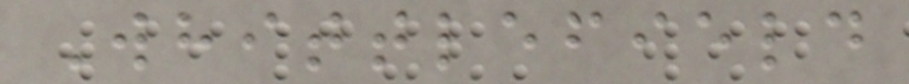Whittlefield
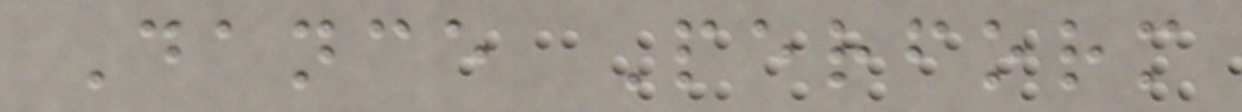Dance Perform
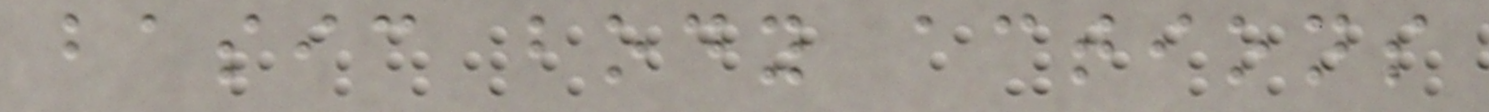basic body actions
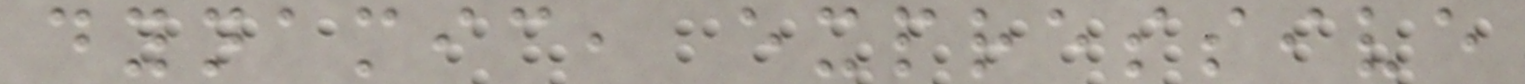dynamic, expressive
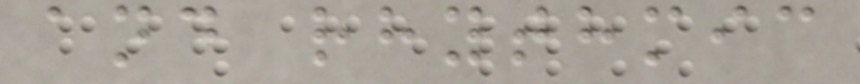and rhythmic
